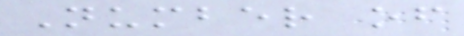Number of
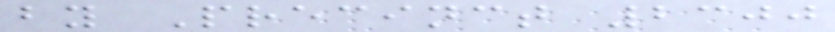by Precinct 2300
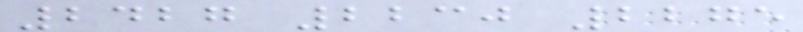2427 2230 2275
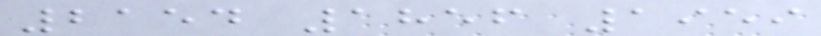2154 1856 1959
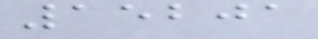15201
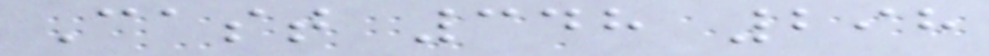Cast 348 298
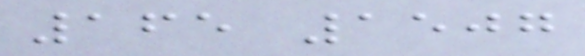165 1507
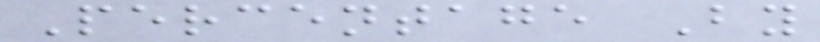Percentage By
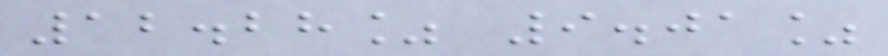12.28% 9.01%
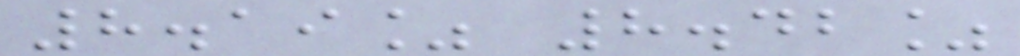8.19% 8.42%
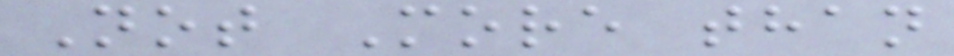Not More than
